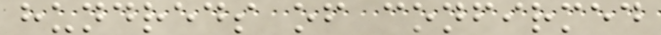hundreds of confirmed
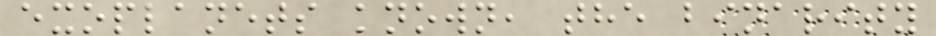exoplanets known, the binarity
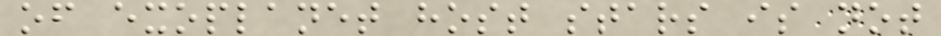of exoplanet host stars is not
